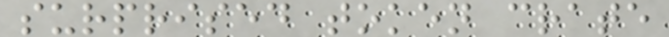surprised token crate
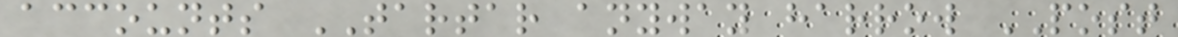accounts TARTAR anyway harrow POST
